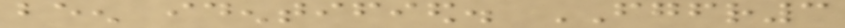been identified. FGFR3
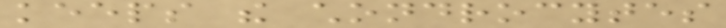keeps the chondrocytes
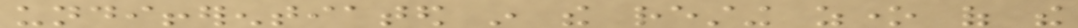undifferentiated in the resting zone of the
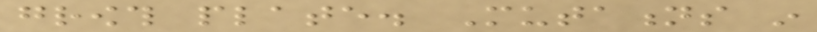growth plate. Mutations in
